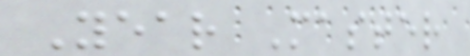Year Master
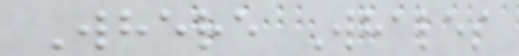Where Whales
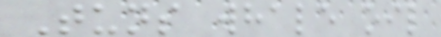Tuns whale oil
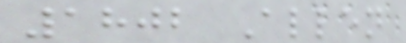1802 Allen
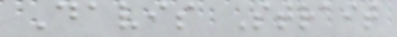Davis Strait
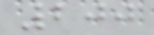200
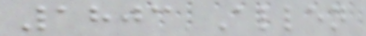1803 Allen
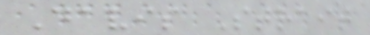Davis Strait
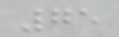75
